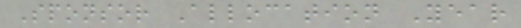Sponsor Allocation Year
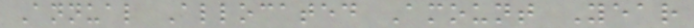Annual Allocated Amount Year
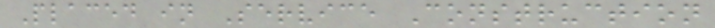Placed in Service Construction
